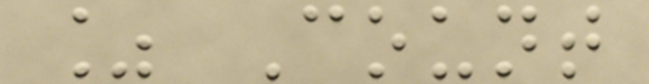% Count
